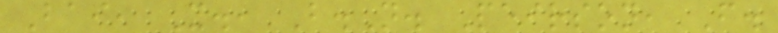Bai, X., B.N. Peirson, F.
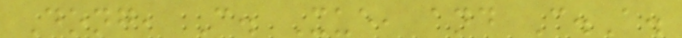Dong, C. Xue, and C.A.
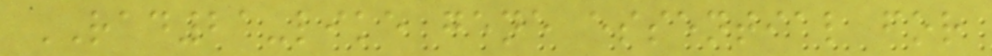RAD21-like gene essential for
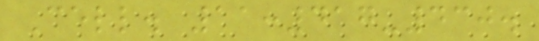Cell. 11:417-430.
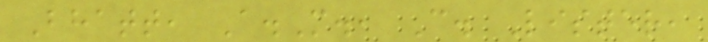Bhatt, A.M., C. Lister,
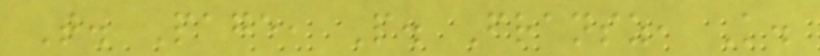T. Page, P. Fransz, K.
